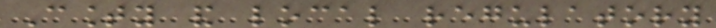County and local regulatory
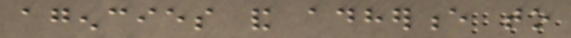agencies and adherence to
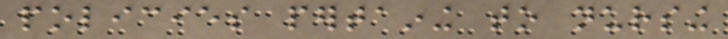policies pertaining to nursing
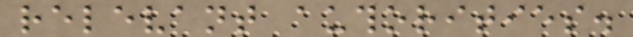relevant authorities.
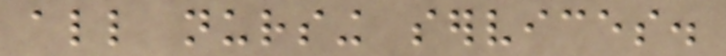all nursing services.
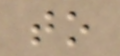to
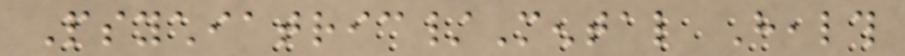Psychiatric/Mental Health
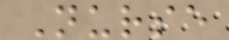Nurse
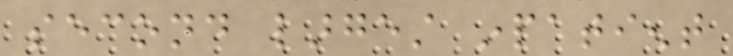second largest inpatient
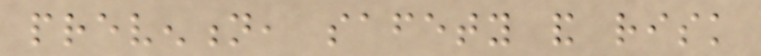prevention, safety and risk
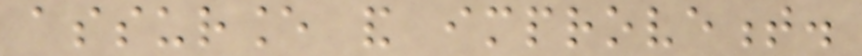assurance and improvement.
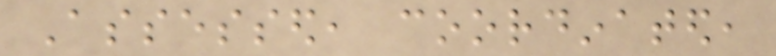Assessed, coordinated,
